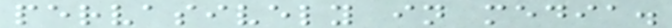pervasively in media.
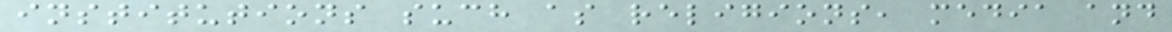institutions such as religions, media and
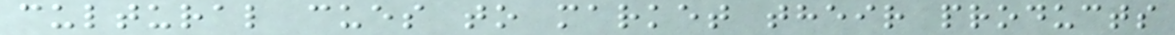cultural cues to market their products
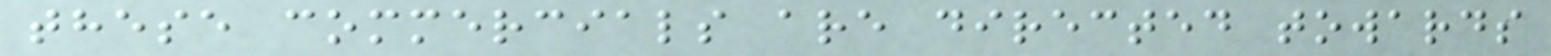these commercials are directed towards
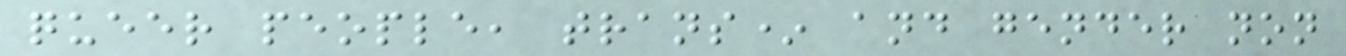queer people, trans* and gender non
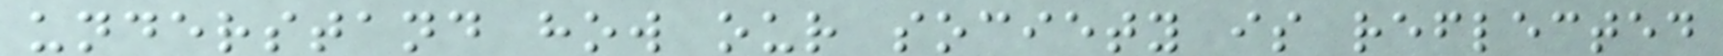understand how our society is reflected
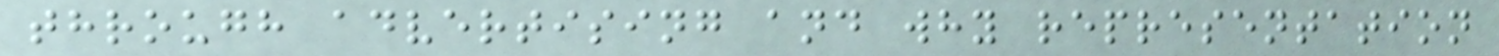through advertising and why representation
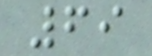69
